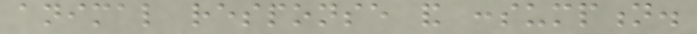animal response and consumption.
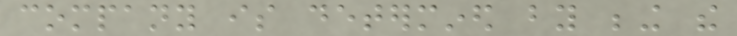company is determined by being the
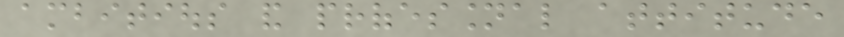ambitious and professional attitude
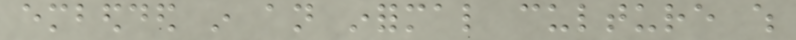embedded in an informal culture which
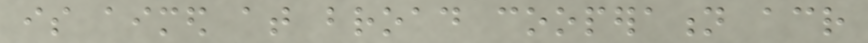is aimed at broad cooperation across
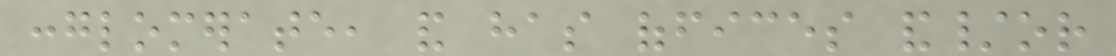conglomerate, and has offices and/or
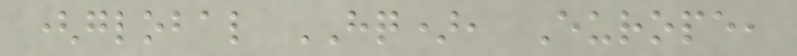(global HQ), Europe,
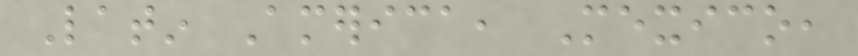Latin America, Mexico,
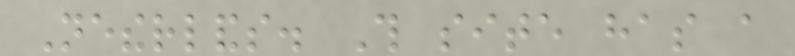Netherlands. This site has a
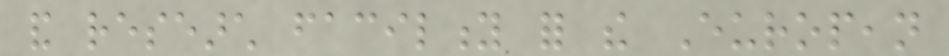and research facility for the European
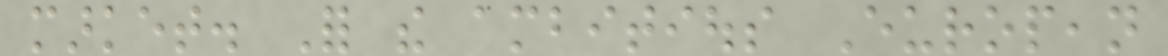market. For the ambitious European
